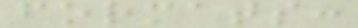formats:
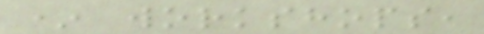* workshops,
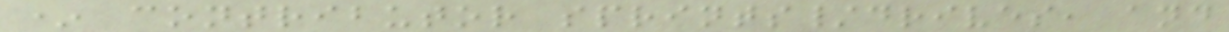* contributor sprints/drives, and
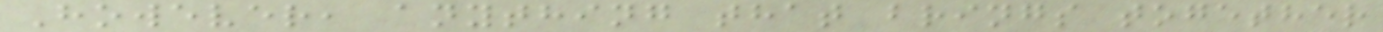However, anything that brings together
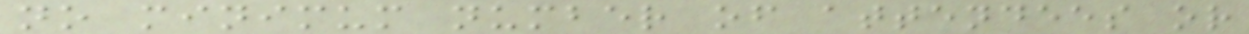no minimum number of attendees or
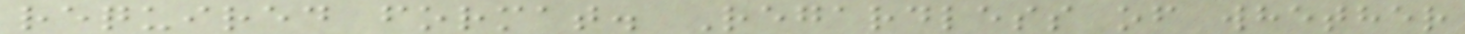required format. Regardless of whether
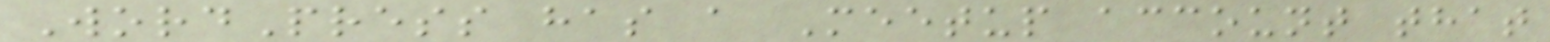WordPress has a Meetup account that
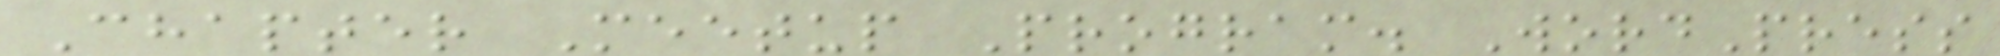Chapter Meetup Program. WordPress
